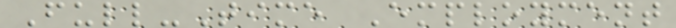Full-Time Employment
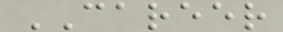CAREER
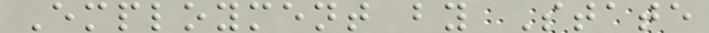Employment by State
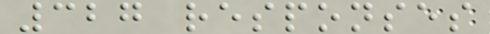327 responses
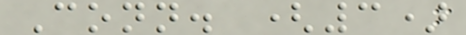Conn. (3)
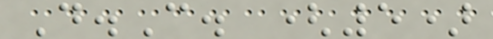D.C. (5)
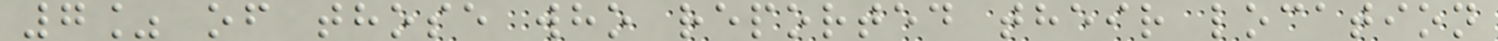7% of those who reported their location
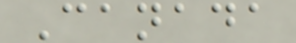Canada
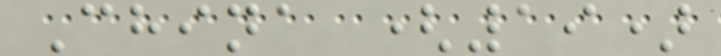China (19)
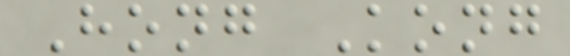Hong Kong
